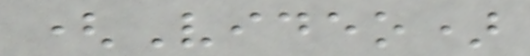(Video)
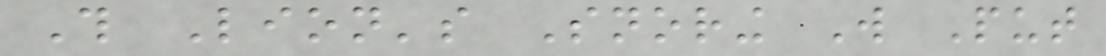This Lion's Snoring Will Put
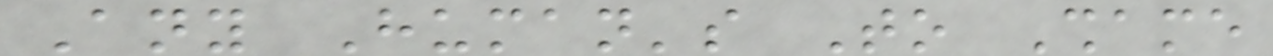Any Human's To Shame
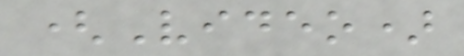(Video)
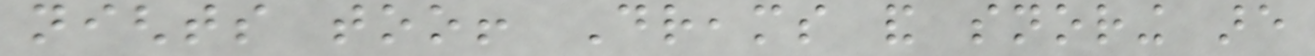nights too! Dreams and snoring are
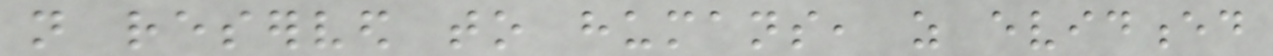not reserved to humans, as evidenced
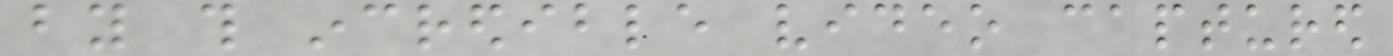by this incredible video captured
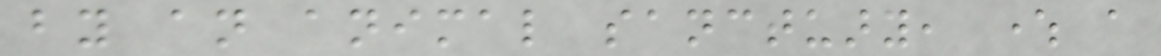by an animal sanctuary, where a
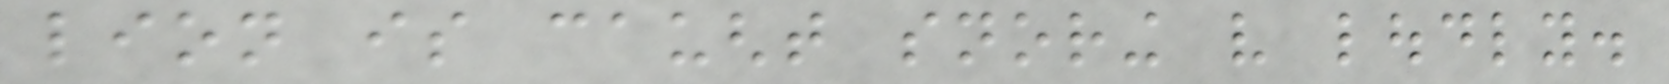lion is caught snoring very loudly.
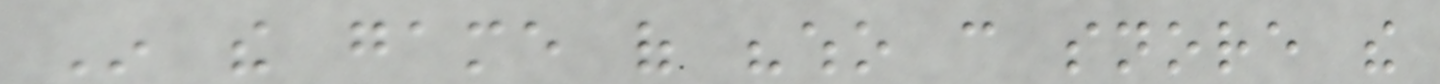In the game of "who can snore the
